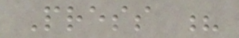Press ?
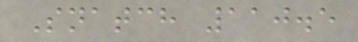Snatch 110.5
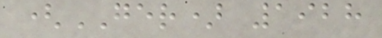(GER) 1928
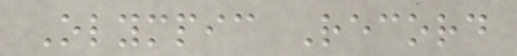Olympic Record
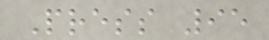Press 95
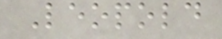Leopold
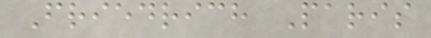Friedrich Paris
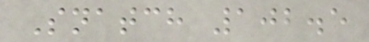Snatch 102.5
